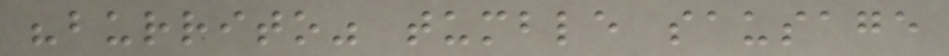"burrito" tumble sausage
